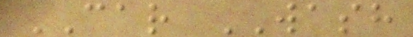CAR WASH
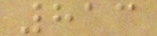813
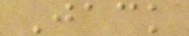Jack
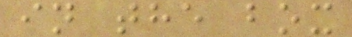in the box
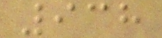938
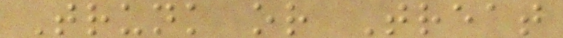Trunk or Treat
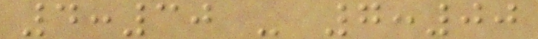4:30 - 7:00
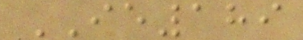IE189
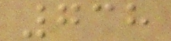738
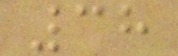38
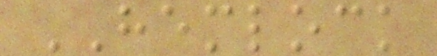HEMLOCK
